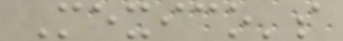Mexico's
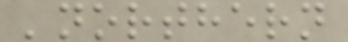'northern
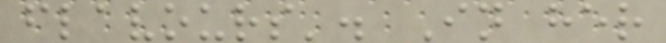flavours'. In her
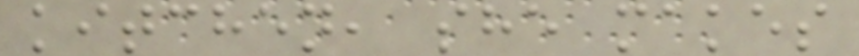kitchen, she makes
